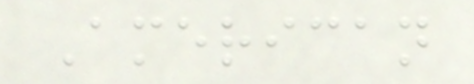American
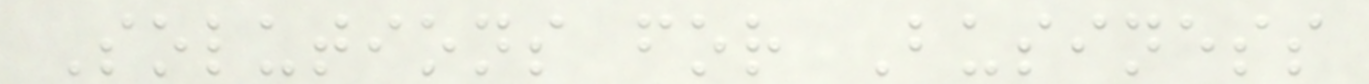Solutions for Business
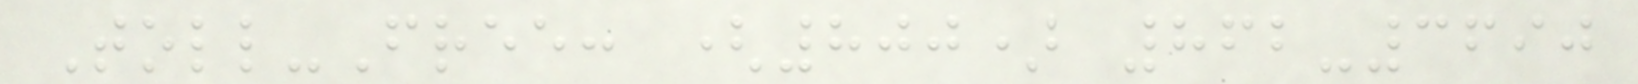Toll-Free: (800) 862-3690
